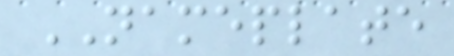NAMEPLATE
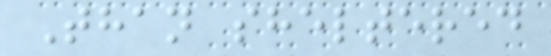Than sheltered
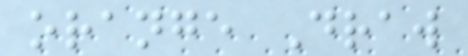orange Draw
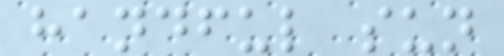handful sun
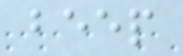beep
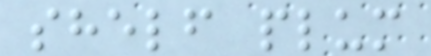shelf plum
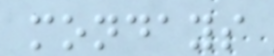mondays
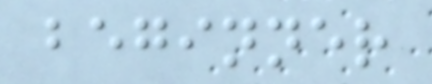beginner
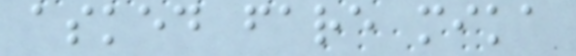asked fare mika
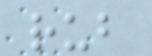rub
